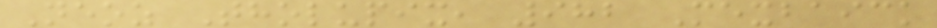Neoz Tholupix, 982 Mexbaick
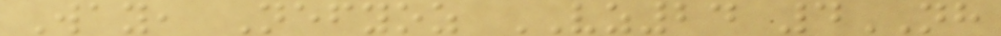Way, Nefyoz VZ24 4NH
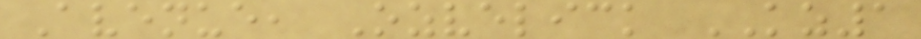Avenue, Ozvelick KZ1
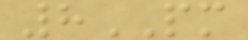8PM
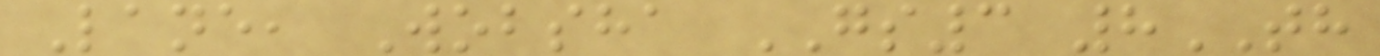Lane, Wobsha GS3 8TH
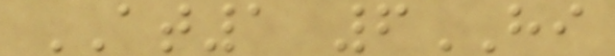AT1 6HI
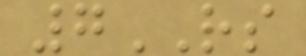7RS
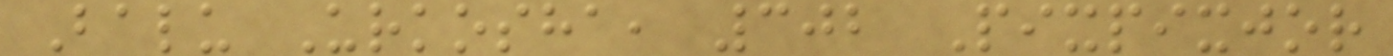Balu Urkosha, 302 Pixpixjor
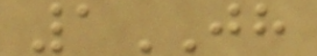1JH
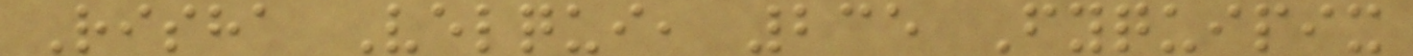Risha Velqui, 235 Fyquipix
